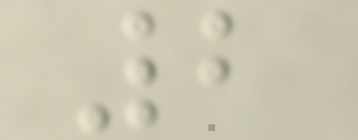2
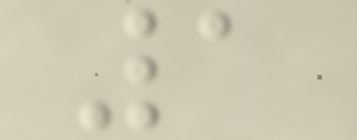1
